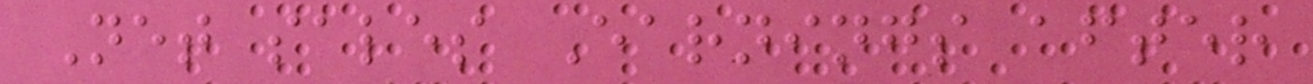Net sales Earnings after
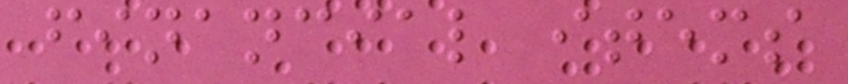financial items
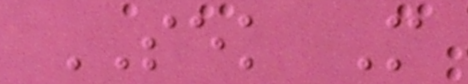SEK M
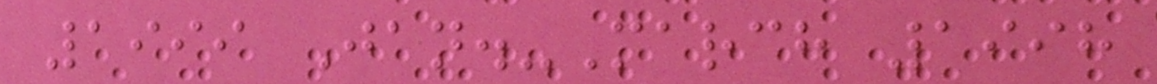1999 Jan.-March 1998
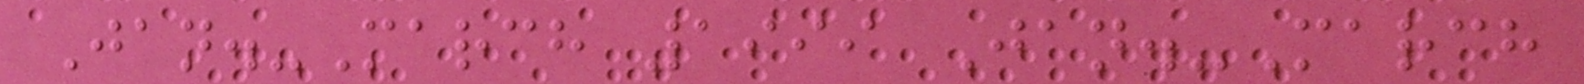Jan.-March 1999 Jan.-March
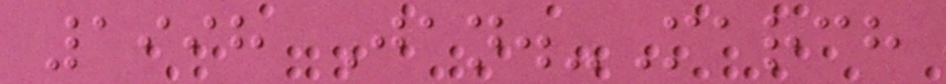1998 Jan.-March
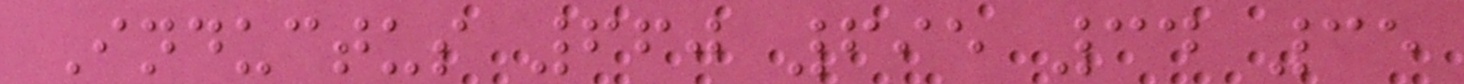Inductus 660 695 34 35
